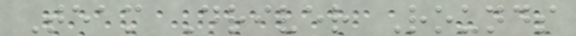Team Driver Rounds
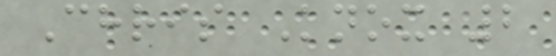Chris Knox 2
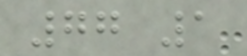77 1
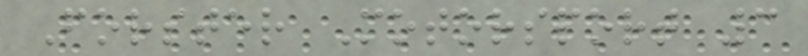Forster Motorsport 3
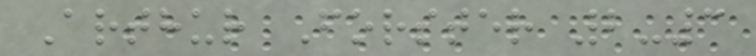Arthur Forster 2-3
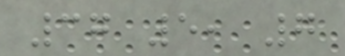37 5, 7
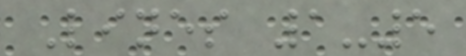Lines 1-5
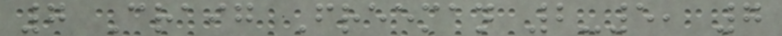7 Craig Freeman 2-5, 7
